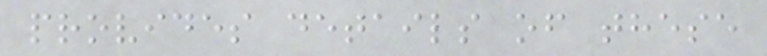provides details of these
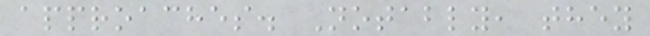approaches. Notably, they
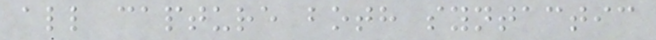all capture both syntactic
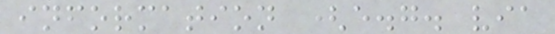information (e.g. via
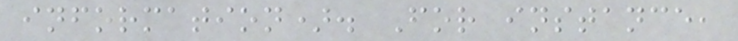information). For instance,
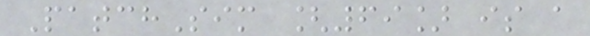PatchSim [69] is a
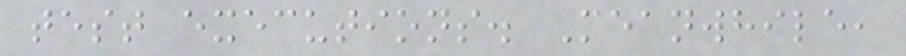test executions. Meanwhile,
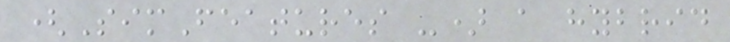(SimFeatures -) a hybrid
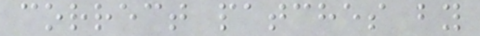correct patches by
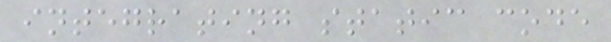integrating static code
